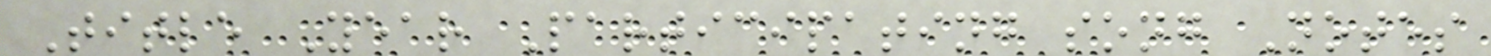Title Year Participating song Notes
